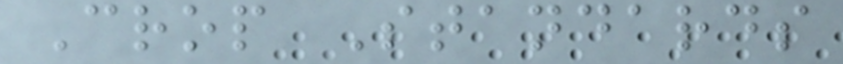Crop Standards
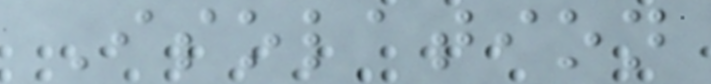Isolation
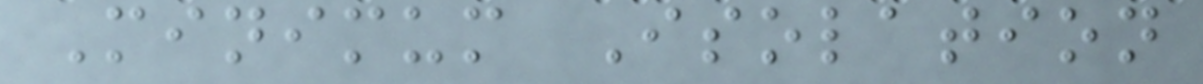Minimum Isolation
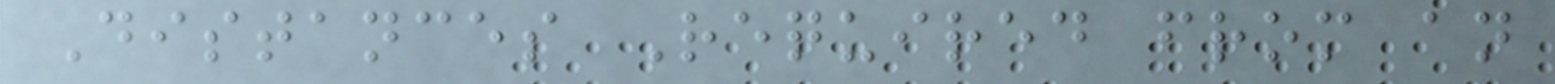Distances Required from an
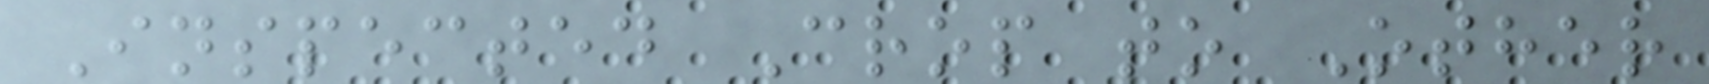Inspected Crop to Other
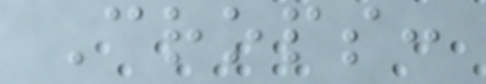Crops:
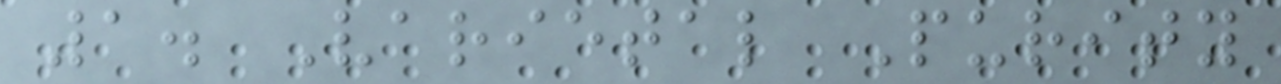1. Varietal Purity
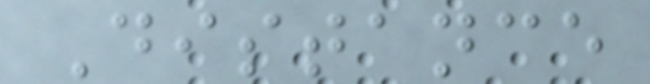Distance
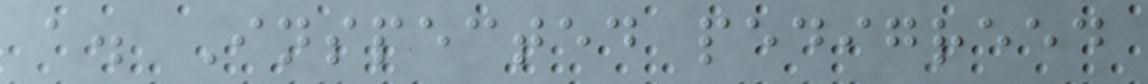a. Inspected pedigreed
